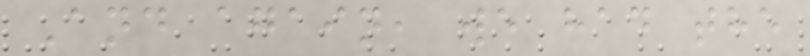And again, we had the
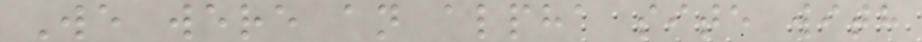We were an alpha site with
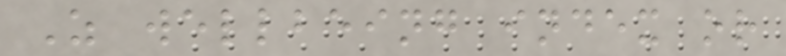Z wellbeing index or
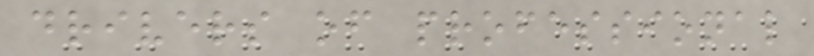drivers of professional
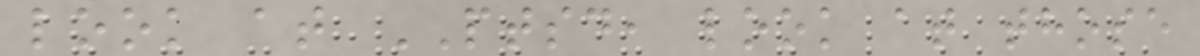look at PTSD, look at those
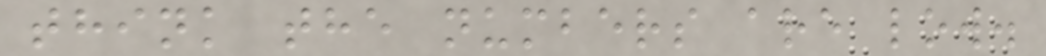think the numbers are low.
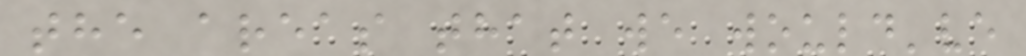the areas that we would've
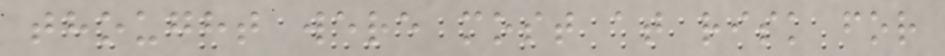thought were most at risk for
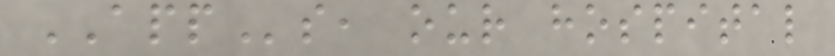APPs, our hospital
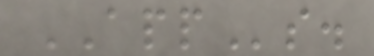APPs.
